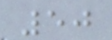50
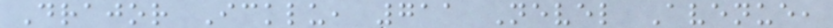Drajor Icklu, 711 Nevel Avenue,
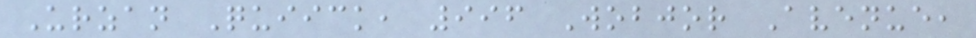Urzan Quiick, 996 Wobjor Avenue,
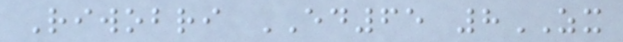Riwobri ED65 8ZX
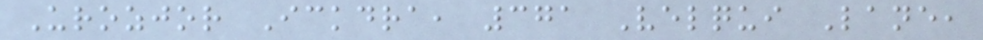Urozjor Ickdra, 371 Velqui Lane,
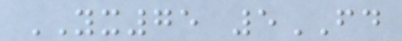YX75 5FD
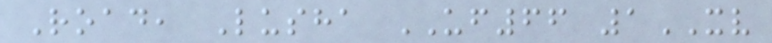Road, Lusha UF66 1XV
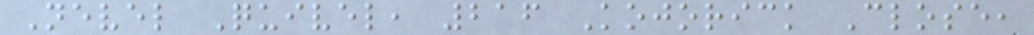Nevel Quivel, 216 Kojorick Close,
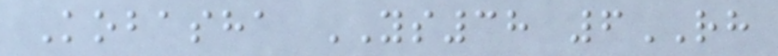Kobasha YS38 6RH
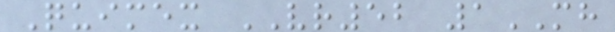Quimex VR52 1MH
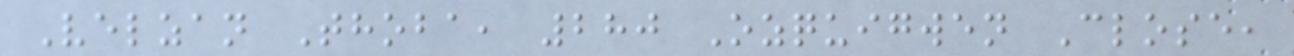Velzan Thoba, 280 Ozquigwen Close,
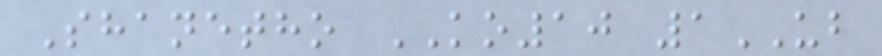Shanetho KO10 1UB
